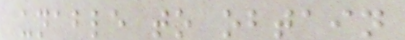unable to obtain
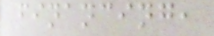financing,
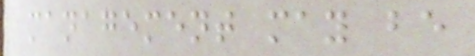management may be
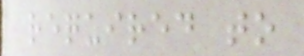required to
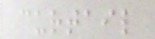curtail
